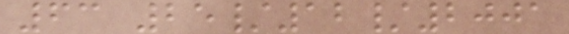63 25/12/2001
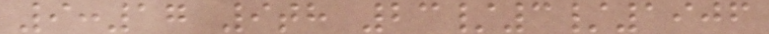9:17 9th 23/3/1906
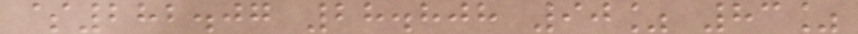$282.07 28.808 90% 83%
